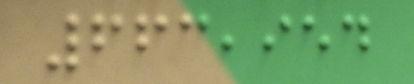663,954
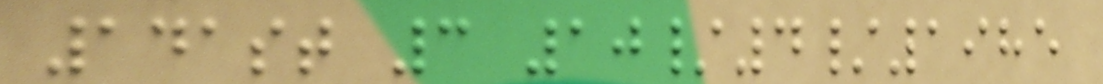141st 3 10/4/1985
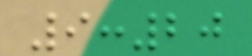9:20
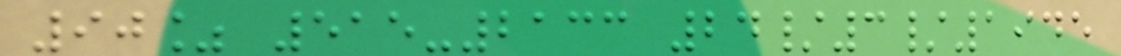90% 515-2133 24/3/1945
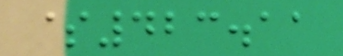$423.11
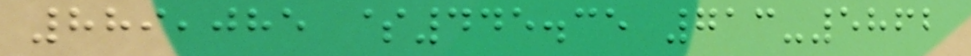889,085 $445.35 713-5862
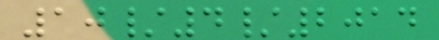10/4/2014
